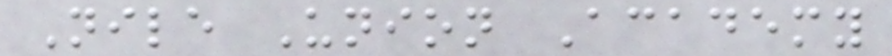Nile Union Academy
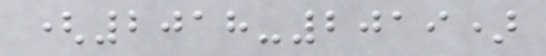(2018-2019)
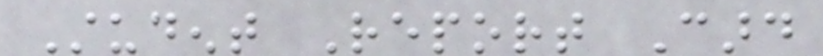Student Report Card
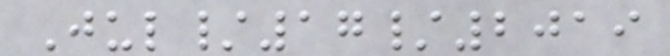Jul/17/2019
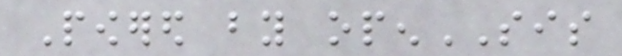Powered by openSIS
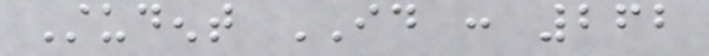Student ID : 262
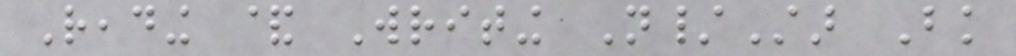Reading & Writing N/Star Bk
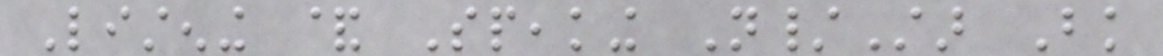Listening & Speaking N/Star Bk
